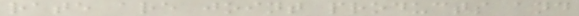rate are joint products and
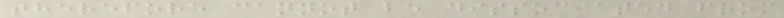therefore cannot be dissociated from
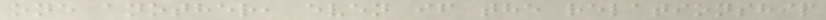one another, even if the relationship
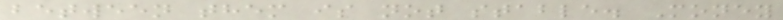between them is not stable. Money
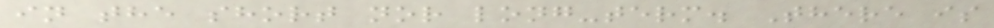in the short nor long-term. There is
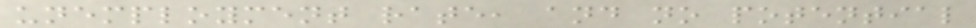unemployment rate, and no potential
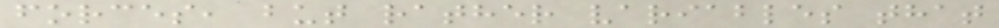forces, but rather variables that
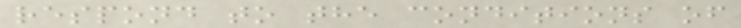respond to the conditions of
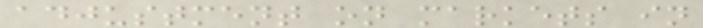adjustment on markets in
